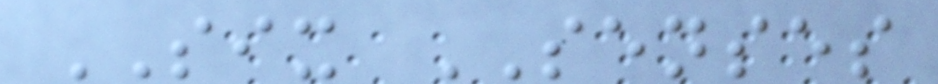SIX SENSES
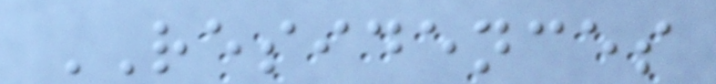RESIDENCES
